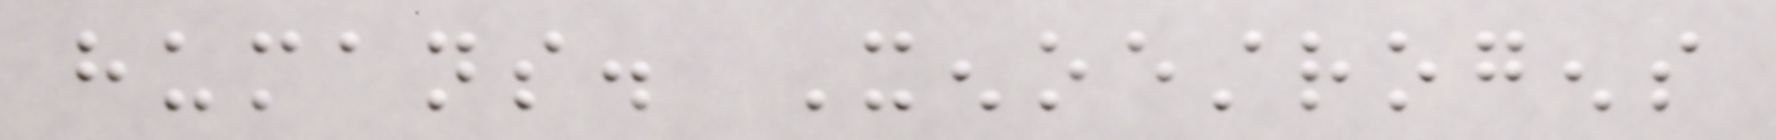humans. Xenoestrogens
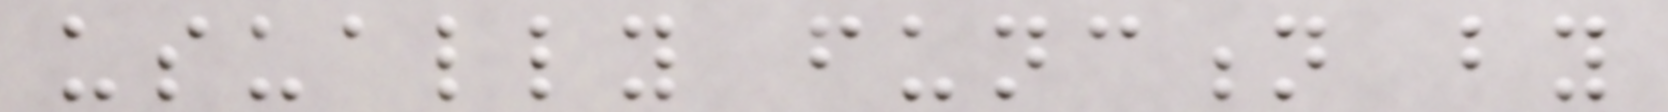usually function by
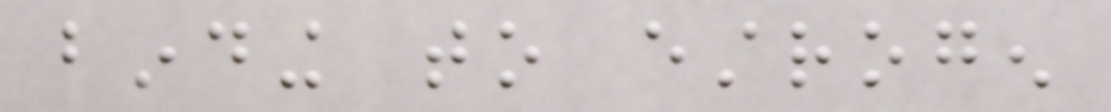binding to estrogen
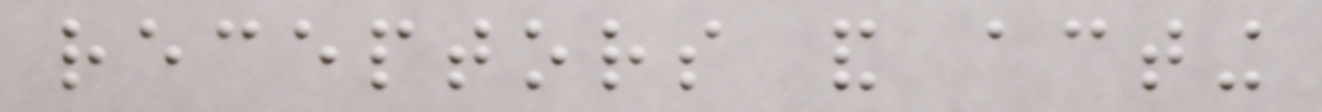receptors and acting
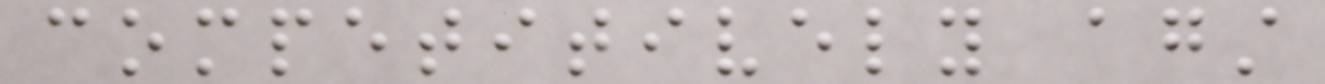competitively against
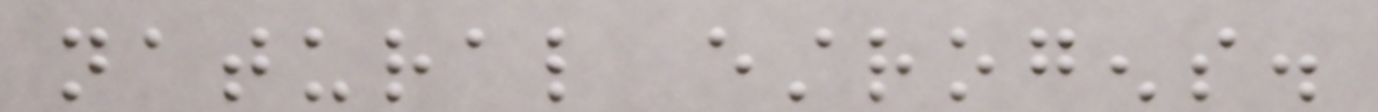natural estrogens.
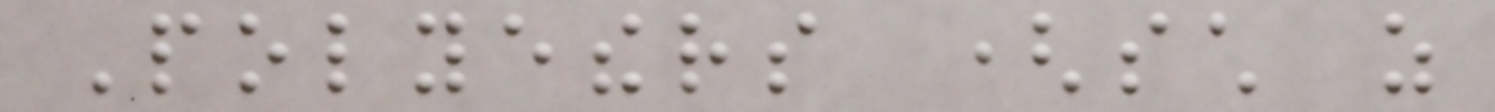Polyethers (such as
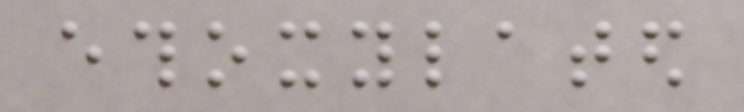ethoxylated
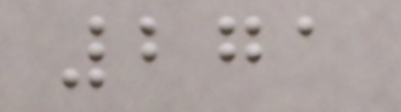271
